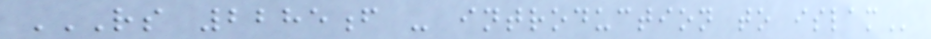RS 2285F - INTRODUCTION TO ISLAM
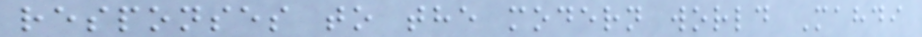responses to the modern world Mahdi
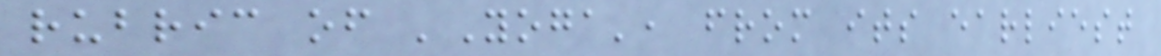rubric of 'Yoga', from its earliest
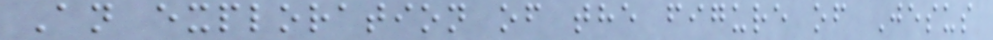An exploration of the figure of Jesus
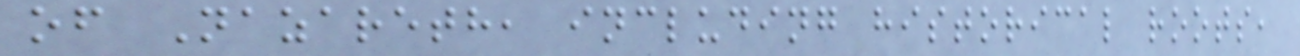of Nazareth, including historical roots,
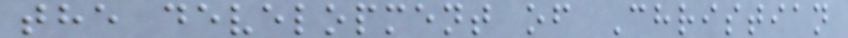the development of Christian
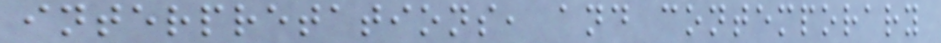interpretations, and contemporary
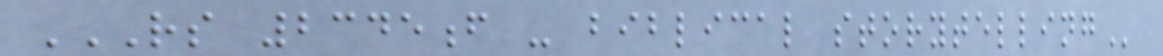RS 2345F - BIBLICAL STORYTELLING
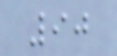90
